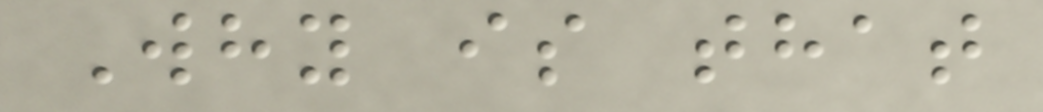Why is that
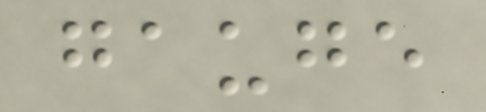gauge
